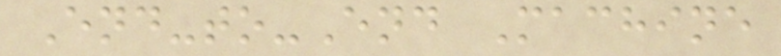End-to-End Machine
